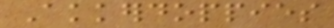Akkerdoppies
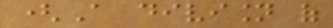(A division of
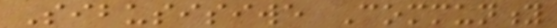Sibusisiwe Community
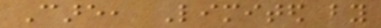Care, Limited by
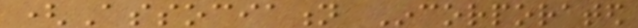(Association Incorporated
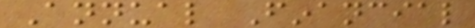Annual Financial
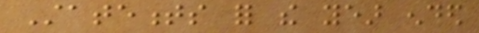Statements for the year ended
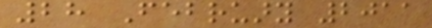28 February 2011
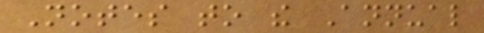Notes to the Annual
